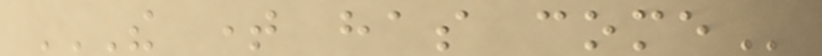THE TIME HAS COME
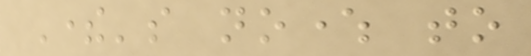There's nowhere to
